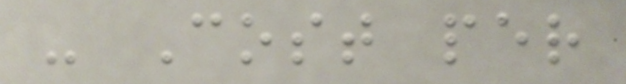- Cost per
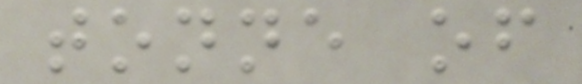tonne of
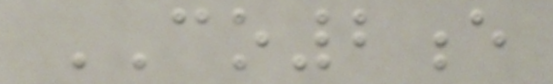CO2e
